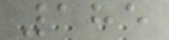185
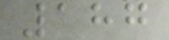187
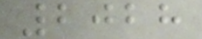2028
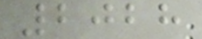2028
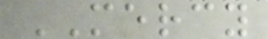MERCY
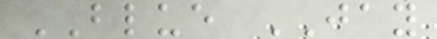BLUE JAY
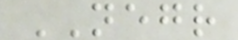NEGR
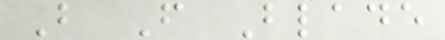B F Blade
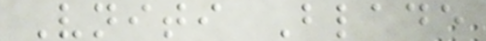Vniti Blade
